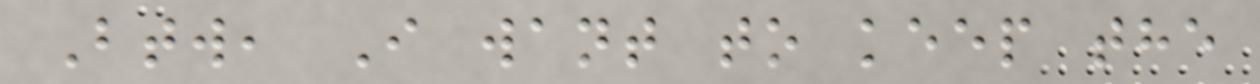Btw, I want to keep the
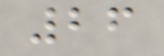26
